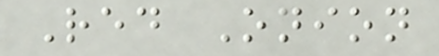Red Onion
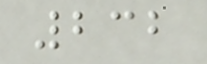232
